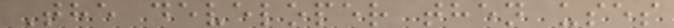The developer then uses
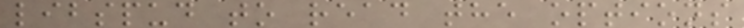libspud to read the options
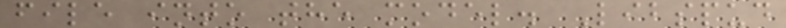file into the model. Libspud
